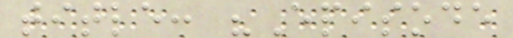title: "Episode
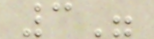3"
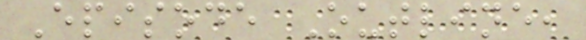Episode Outline,
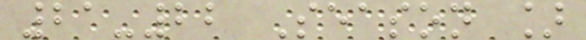21-22 Season ]
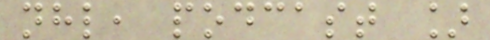nhl, podcast ]
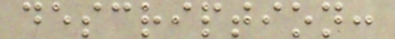description:
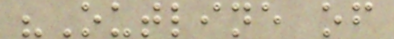"Outline of
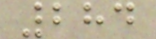284
